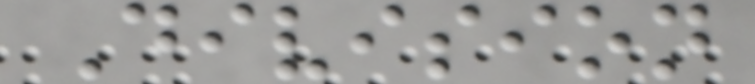Division
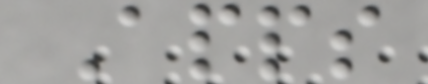Apps
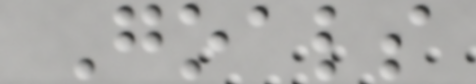Goals
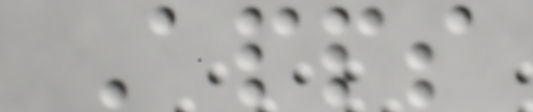Apps
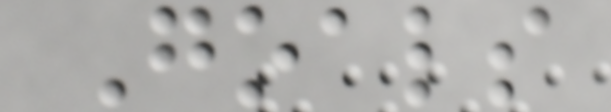Goals
